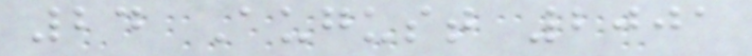24 August 2001
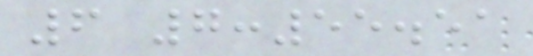6 7:55.51
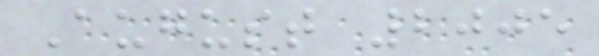August 2005
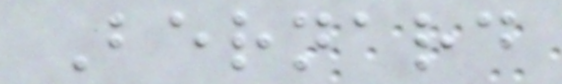Bernard
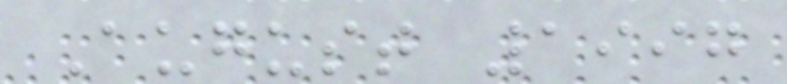August 1997
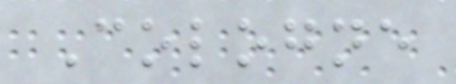Cologne
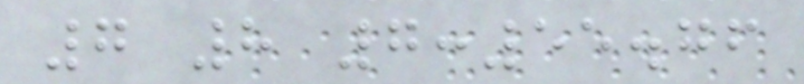7 8 7:55.76
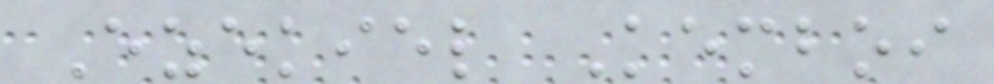Ezekiel Kemboi
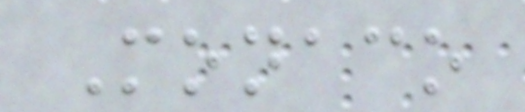Monaco
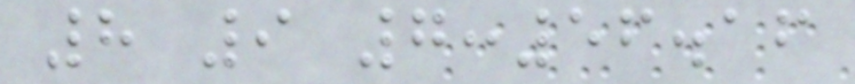8 9 7:56.16
